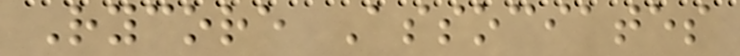Rycore Associates
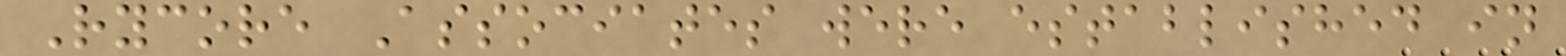Rycore Associates were established in
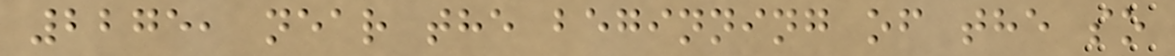2275, near the beginning of the so
